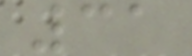31
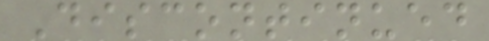Discontinued
